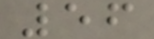56
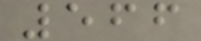566
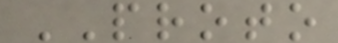PROTO
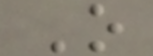O
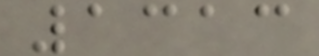1313
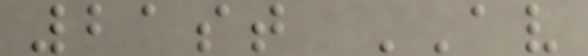21st AV
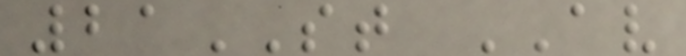21ST AV
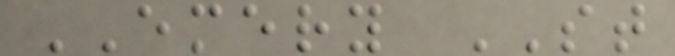EMERY ST
